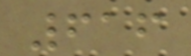616
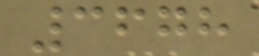3678
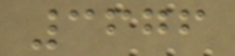3676
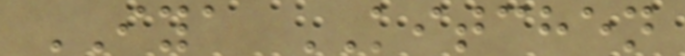IYA KITCHEN
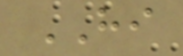HI
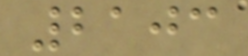2103
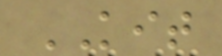KIT
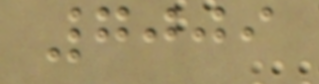7009
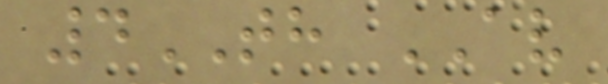4TH AV
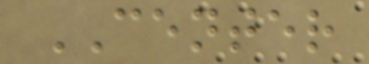CENTER
